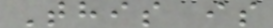This is
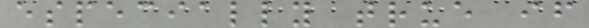especially true if
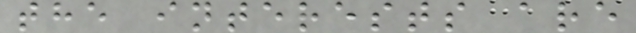the interests are
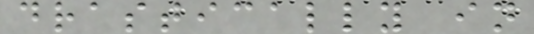drastically in
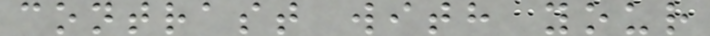contrast with your
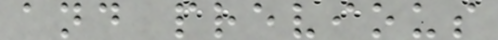and previous
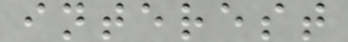interest
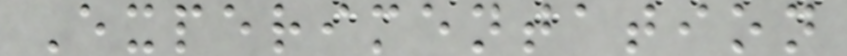Experimentation
